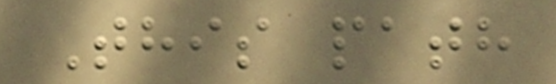This path
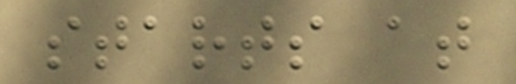starts at
